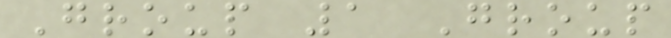Group 1 Group
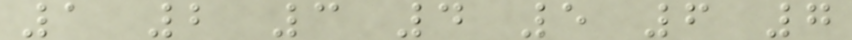1 2 3 4 5 6 7
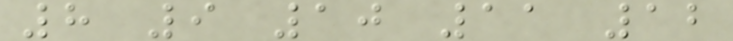8 9 10 11 12
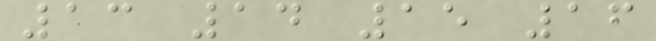13 14 15 16
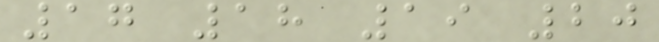17 18 19 20
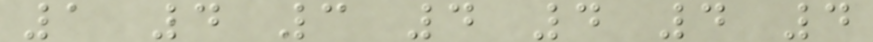1 4 3 4 4 4 4
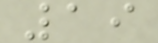19
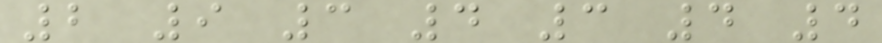2 9 3 4 3 4 4
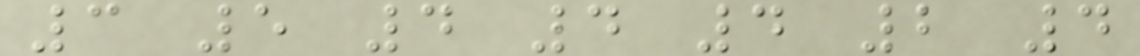3 5 4 4 4 2 4
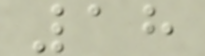18
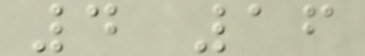4 16
